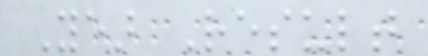Year Result
